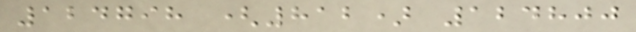124798 (812) 124800
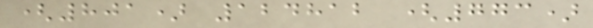(801) 124812 (773)
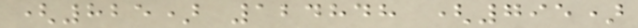(825) 124848 (795)
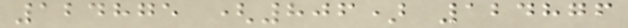124875 (806) 124876
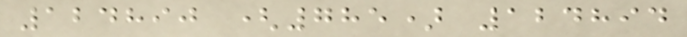124890 (785) 124894
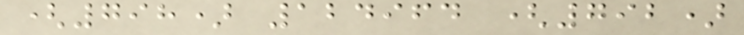(798) 124964 (792)
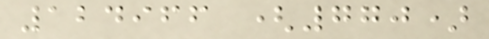124966 (770)
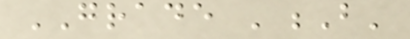GRADE 'B'
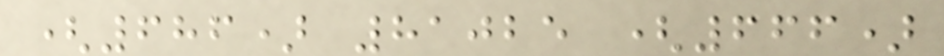(686) 81025 (666)
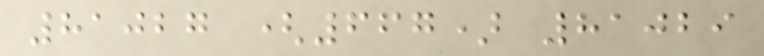81027 (667) 81029
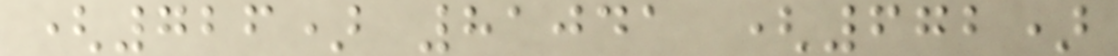(726) 81041 (672)
